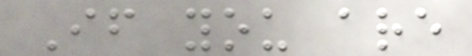If you are
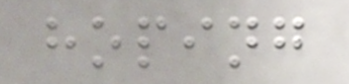hoping
